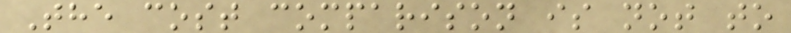The cost comparison is not to
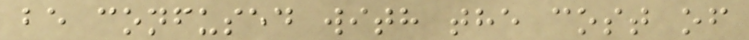be confused with the cost of
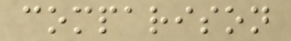comparison
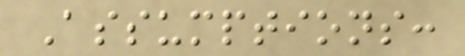Assumptions:
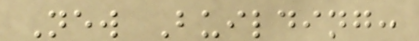New Building:
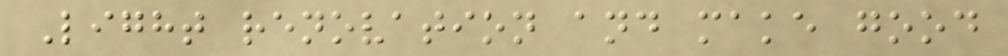Light renovation and make good
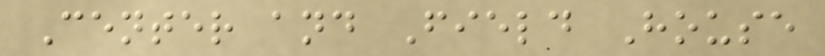Center and Field House
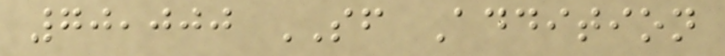70,000 SF Addition
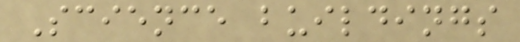Science buildings
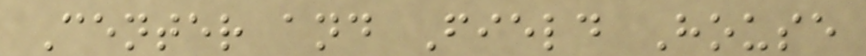Center and Field House
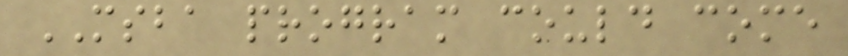MSBA program could come
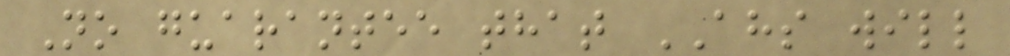No guarantee that AHS will
